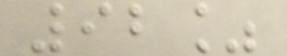92%
